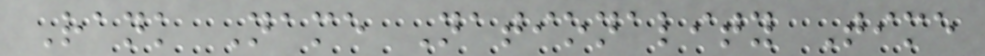Rank Name Nationality Time
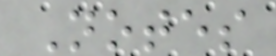Notes
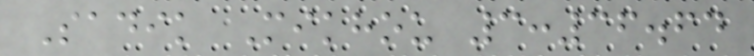Sadik Mikhou 3:36.64
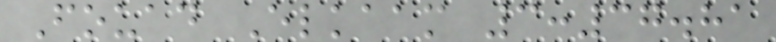Fouad Elkaam 3:37.81
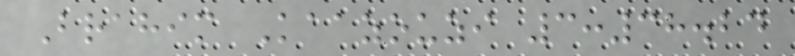Brahim Kaazouzi 3:38.24
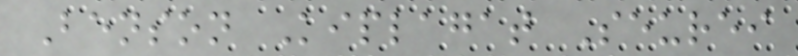Benson Kiplagat Seurei
